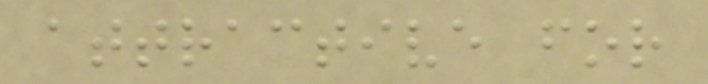attractive for
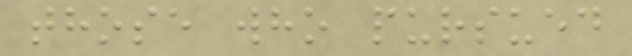those who pursued
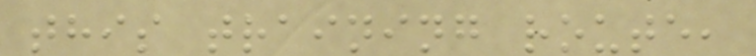this training route,
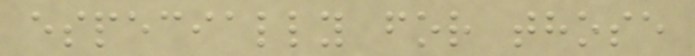especially for those
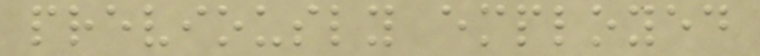previously employed
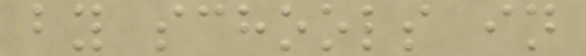by schools in
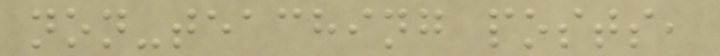non-teaching posts,
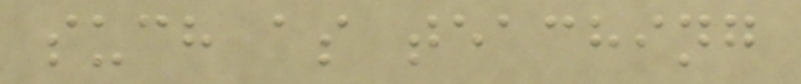such as teaching
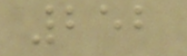252
